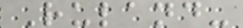Ruland-
